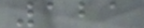121
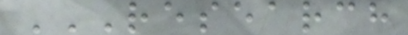RESEARCH
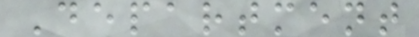Department
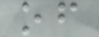of
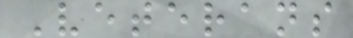Veterans
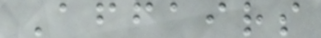Affairs
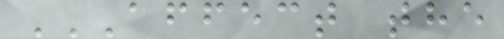AFFECT THE
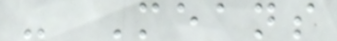- Means
